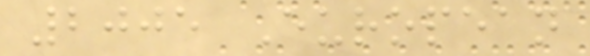2005 European
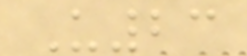U23
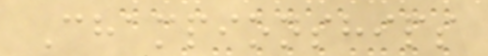Championships
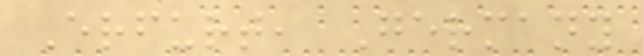Erfurt, Germany
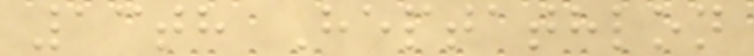13th Heptathlon
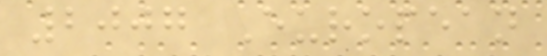2007 European
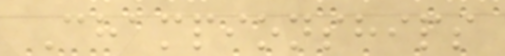Championships
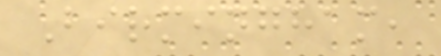Birmingham,
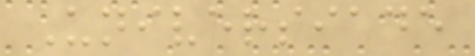Universiade
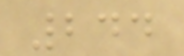244
